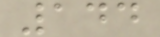144
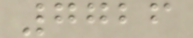7726
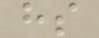hs
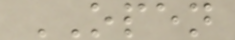OPEN
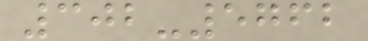302-5762
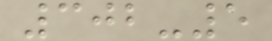302-5
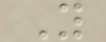Y
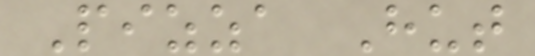Pizza Hut
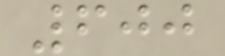600
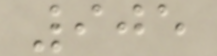905
